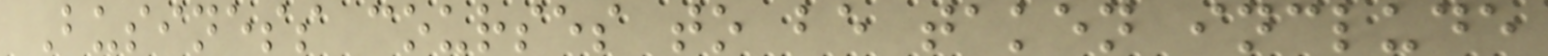Business courses to be taken include
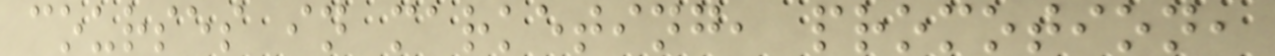courses in marketing, promotion,
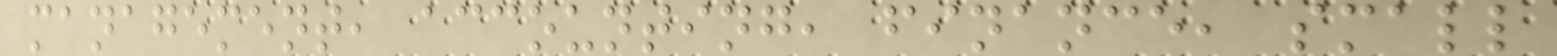management, accounting, finance, small
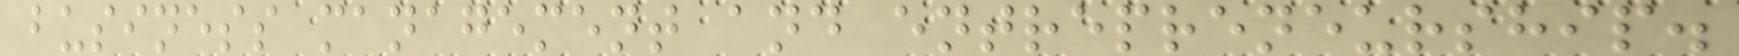business management and entrepreneurship.
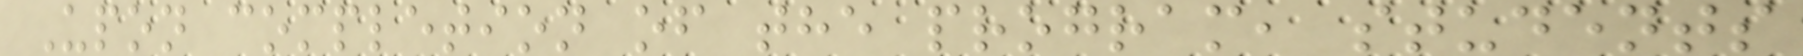Upon completion of the program, students
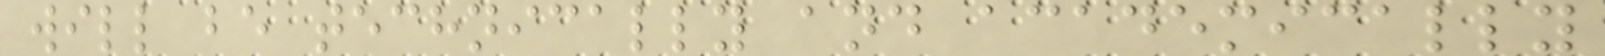will be technically and academically
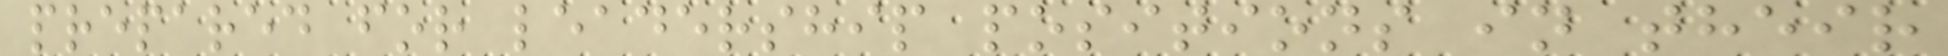prepared for leadership positions in their
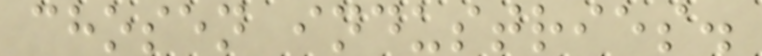chosen industries.
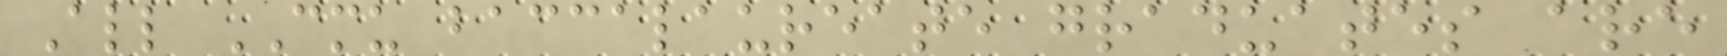All CMU baccalaureate graduates are
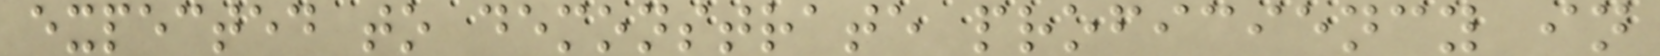expected to demonstrate proficiency in
